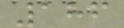186
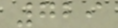729
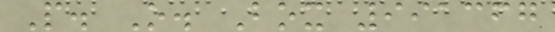P. O. Box 991367
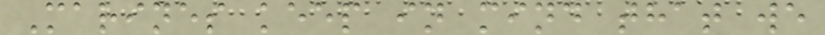Marines keep in mind that we
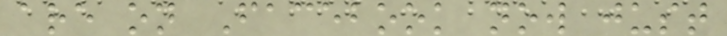are on Facebook now just
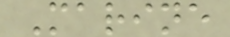Marine
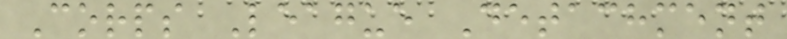Corps League Detachment
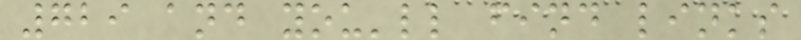729 and you'll find links
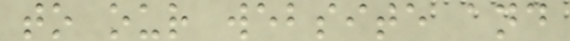to our website and
